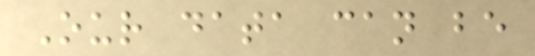Our data can be
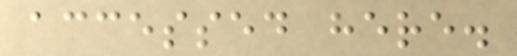accessed here.
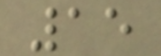15
